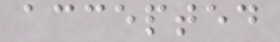accepted
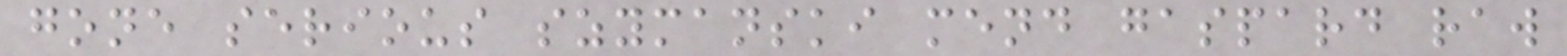gone serious szymanski mend gaspard raw
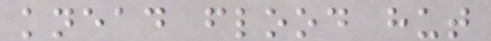knead flood hut
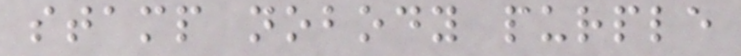stamp nobody purple
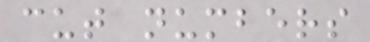cut numbers
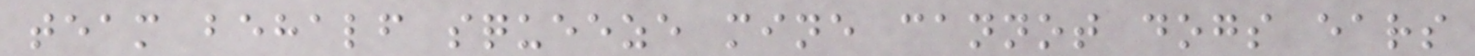team behalf squeeze mine cannot dogs ears
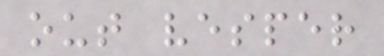out vesper
